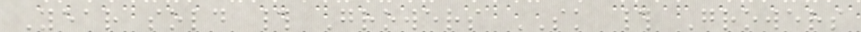Year sold # Growers SK # Growers
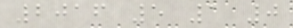2016 5 1 0
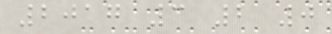2017 3 2 0
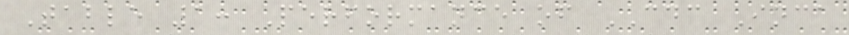Table 1: Performance of CDC Inca
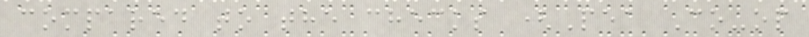compared to the checks (Pea Co-op
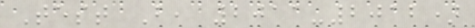Test B, 2011-2012)
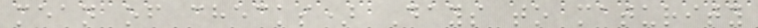mean of checks) Days to maturity
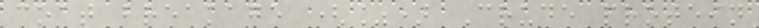coat breakage (%) Crude protein
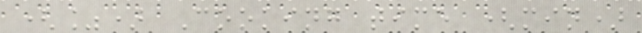(%) Cooking time (min)
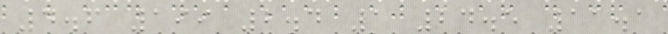4.6 199 2.4 1 24.5 11.1
